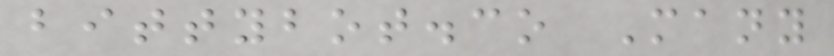bittybot.co Many
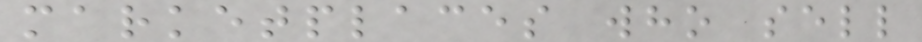marketplaces who sell
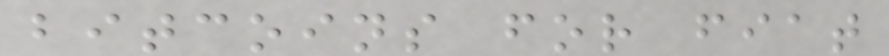bitcoins for fiat
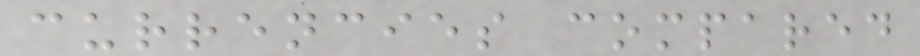currencies compared
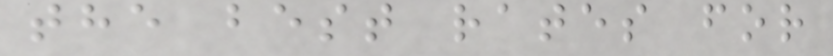the best rates for
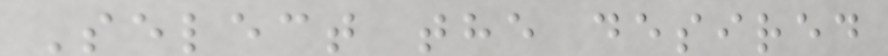Select the desired
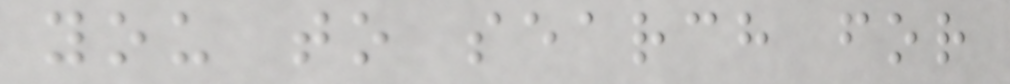you to search for
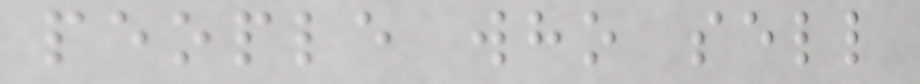people who sell
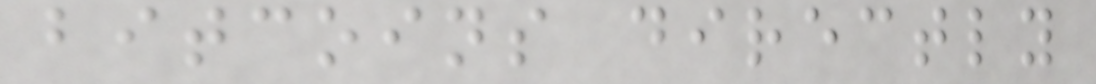bitcoins directly
